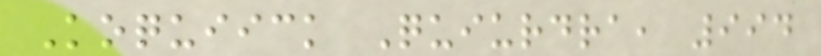Koquiick Quiurdra, 994
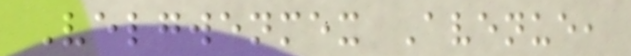Velgwenmex Avenue,
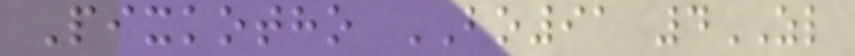Pixkotho BO91 4ZL
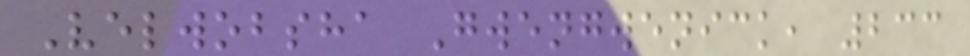Velwobsha Gwengwenick, 233
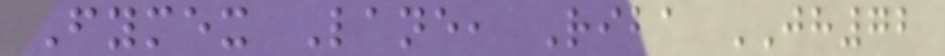Fymex Lane, Riba JH72
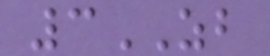3ZB
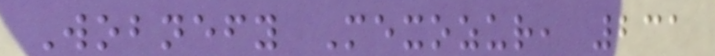Wobnefy Mexozur, 231
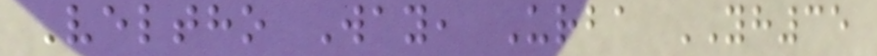Veltho Way, Urba YH35
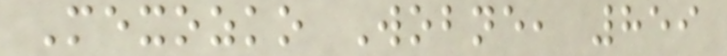Mexozko Wobne, 859
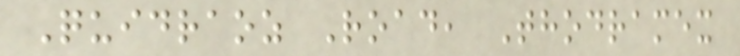Quidraoz Road, Thodramex
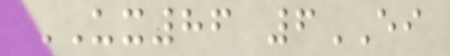UX86 6EI
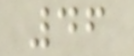46
